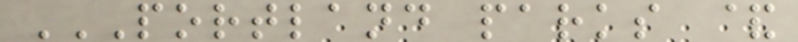PORTLAND PARKS &
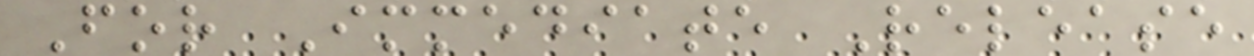For Immediate Release
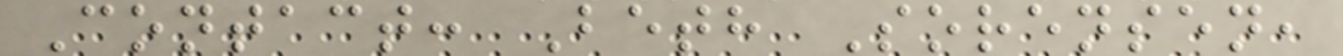Contact: Beth Sorensen,
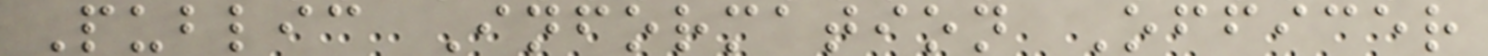Public Information Officer
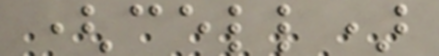(cell)
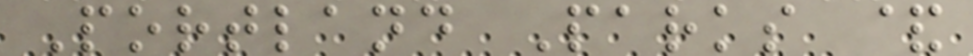Portland Parks &
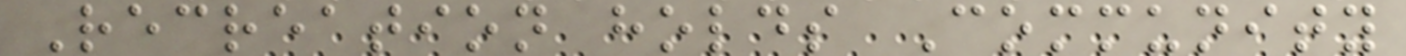Recreation holds Community
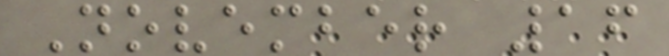November 16
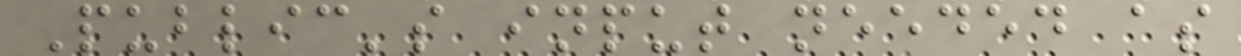Public's input needed as
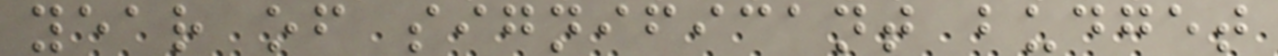year of significant budget
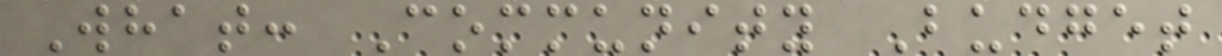What: Community Budget
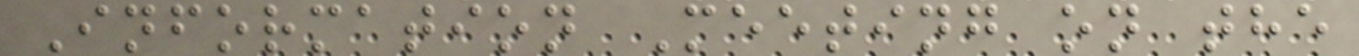Information Meeting on the
